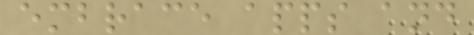embrace apps and
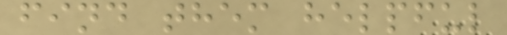find them helpful
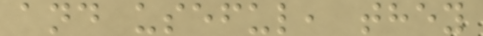and useful, they
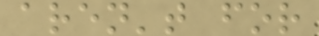aren't for
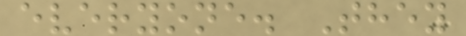everyone. They
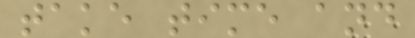take time and
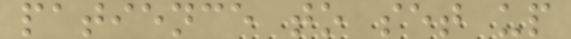patience to set up
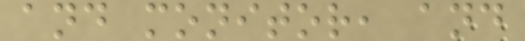and monitor, and
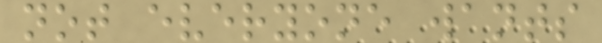not everyone wants
